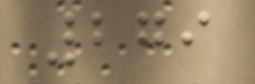279
